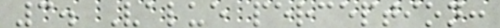3. Value perception:
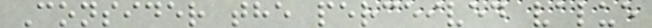Consider the perceived value
